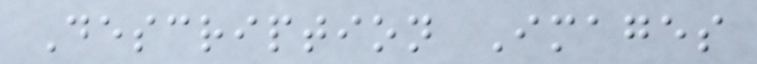Description Images
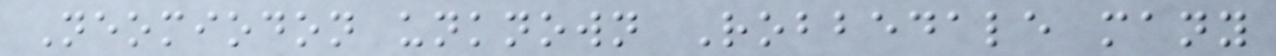Neomiodon unknown Robbedale many
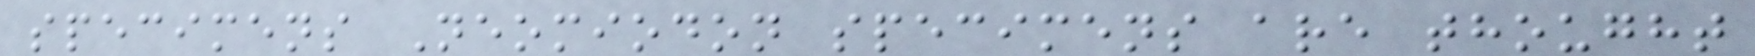specimens Neomiodon specimens are thought
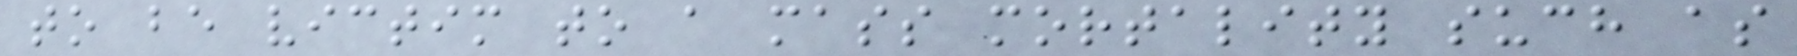to be victim to a mass mortality such as
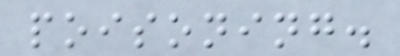poisoning.
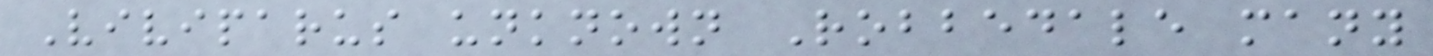Viviparus unknown Robbedale many
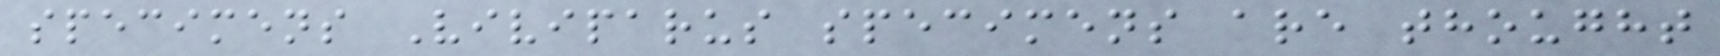specimens Viviparus specimens are thought
